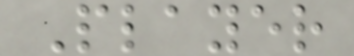Player
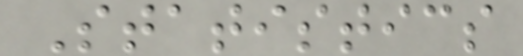Statistics
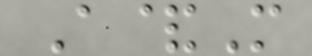A&M
